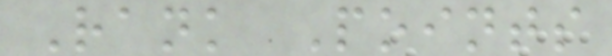Rank Points
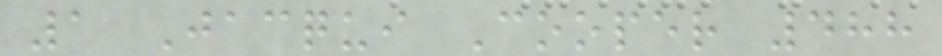1 Jacqui Cooper 488
